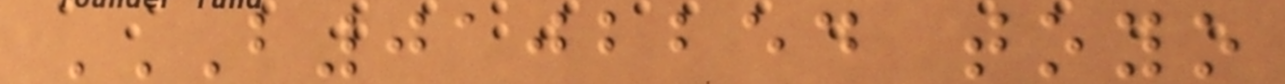B0102254 TOYO
